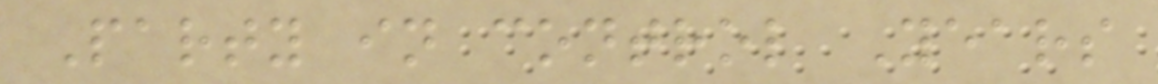Party in control Years
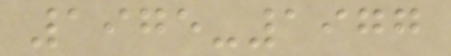1975-1977
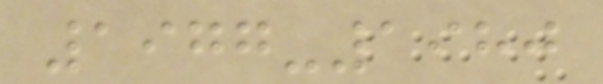1977-1980
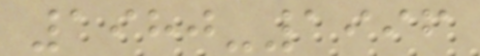1980-1996
